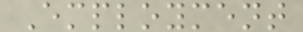Employment
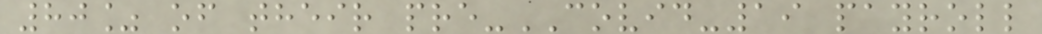80% of their pre-COVID-19 payroll
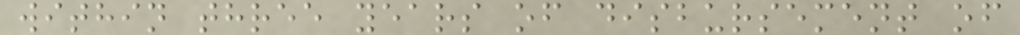within three years of disbursement of
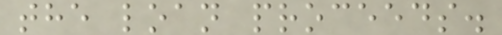the loan proceeds.
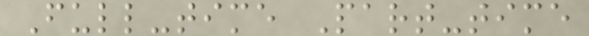Full-time Part-time
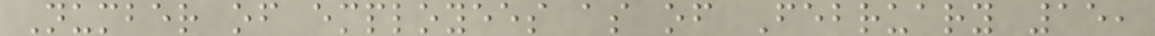Number of employees as of February 15,
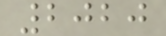2020
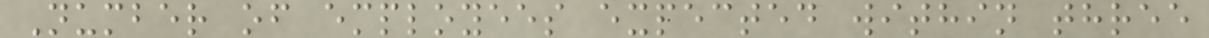Number of employees expected within three
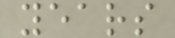years
